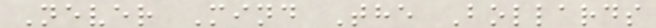Never Mind The Bollards
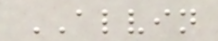ALVIN
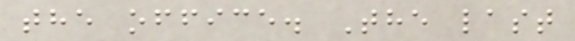the office. The last
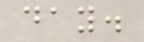day.
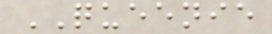QUEENIE
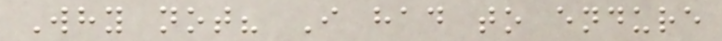Why not? I had to endure
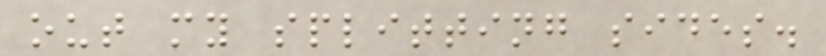out my splitting sides.
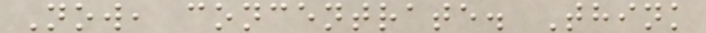Now, concentrate. Think
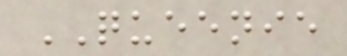QUEENIE
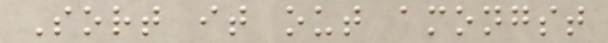Sort it out amongst
